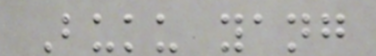Buku yang
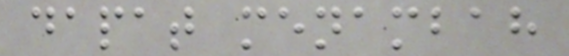dapat menambah
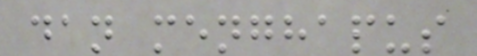dan menghapus
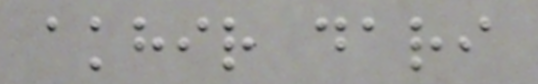akhir dari
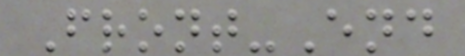Front-End
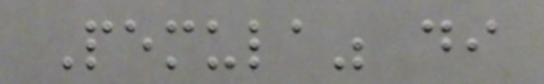Pemula" di
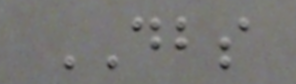DBS
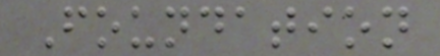Foundation
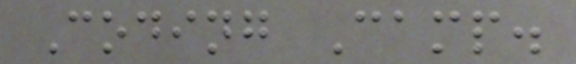Coding Camp.
